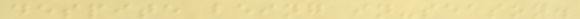despite being in-season.
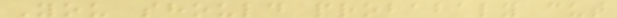You should probabaly cut
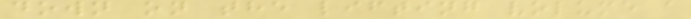down on the lifting volume a
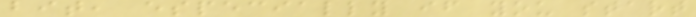bit, especially if you start
